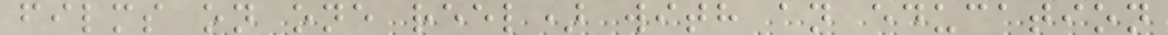films on one reel) with an education
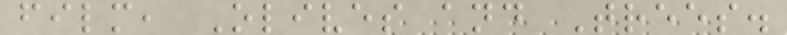film, Olives and Trees.
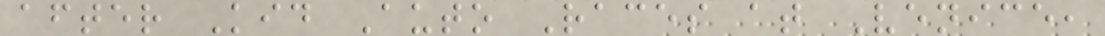after Kid Auto Races at Venice,
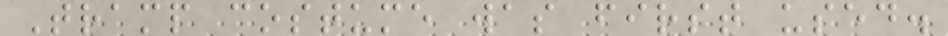Tramp costume was first used.
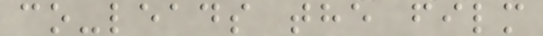co-leads the film
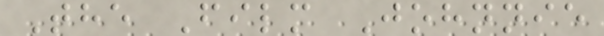The Film Johnnie
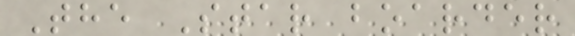The Star boarder
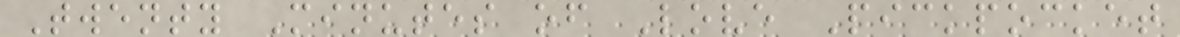Twenty Minutes of Love Pickpocket
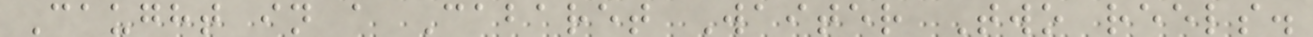Caught in a Cabaret Waiter Two reels.
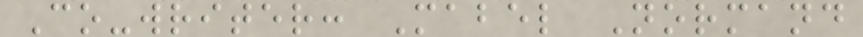Co-writer: Mabel Normand
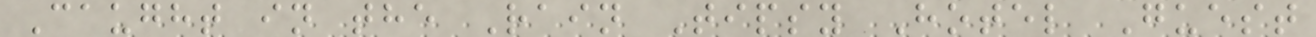Caught in the Rain Tipsy Hotel Guest
